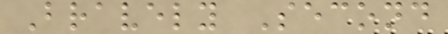Bravely Second
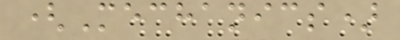(Mechanics)
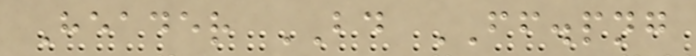Header BD FF.png
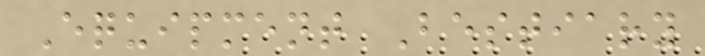Equipment Bestiary
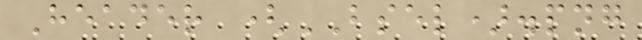Header (BSEL).png
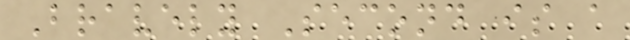Bravely Second is a
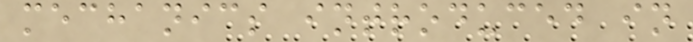mechanics introduced in
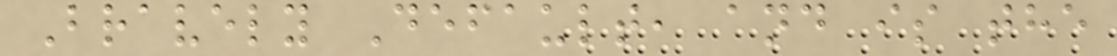Bravely Default, and is the
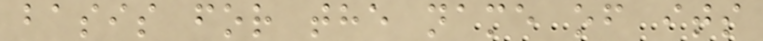basis for the name of its
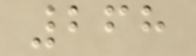268
